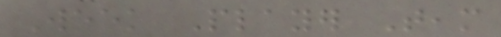Week Player Team
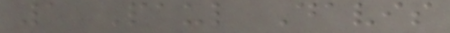1 Paul Davis
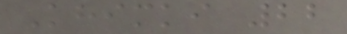Khimki 22
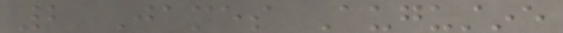2 James Augustine
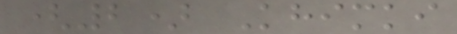(2) Khimki
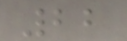22
